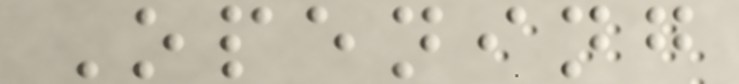Opening
